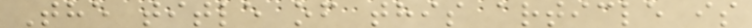The title of this article is
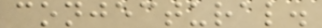conjectural.
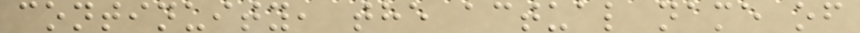continuity, the actual name of
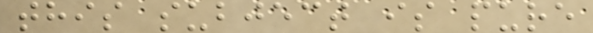this subject is pure
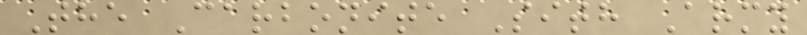The Carbonite Sith Army
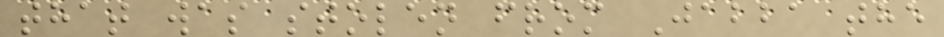that was stolen from Jabba the
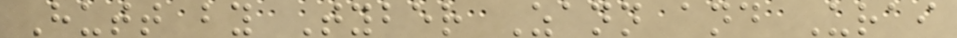Hutt by Tyber Zann and Urai
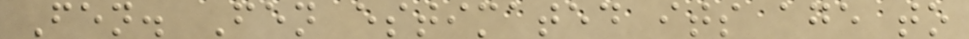Fen. Fen estimated its age to
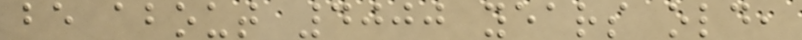be about 4000 years old,
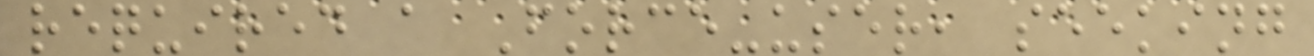required a Force-user, seeking
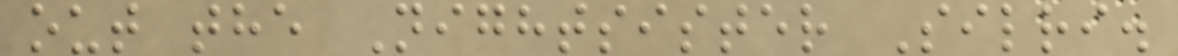out the Nightsister Silri.
